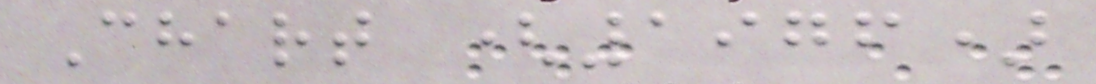Chart (1976)
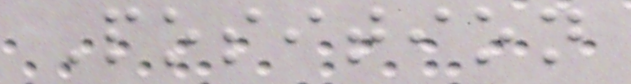Position
